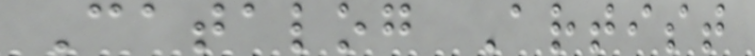Catalog Artist
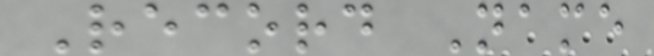Record Name
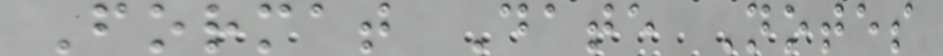Format Date Notes
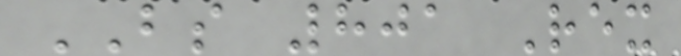BS 801 Rex
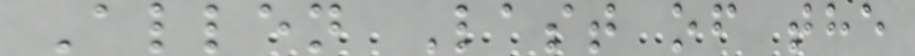Allen Last of the
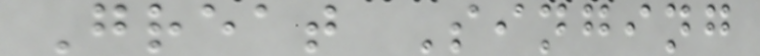Great Singing
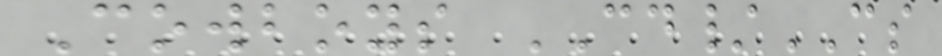Cowboys CD/CS
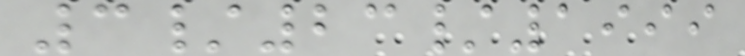3/23/1999
